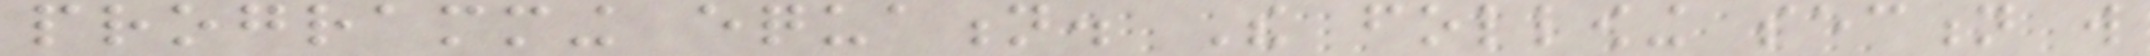programming equation. The following section will
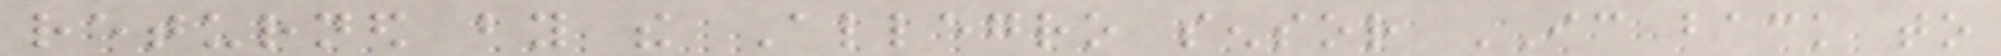returned by the Allegro sensor IC back to
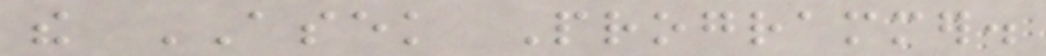the ASEK Programmer.
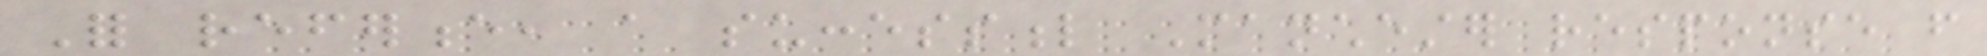For reference, a successful Manchester response from
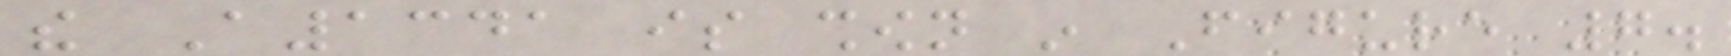the A1341 is shown in Figure 7.
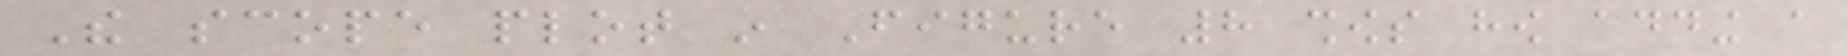The scope plot in Figure 8 shows how adding a
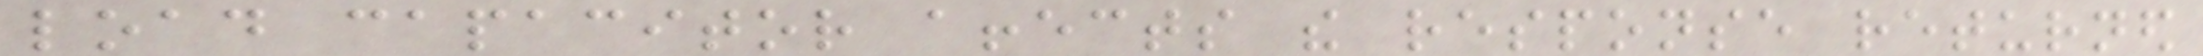load capacitor affects the response returned
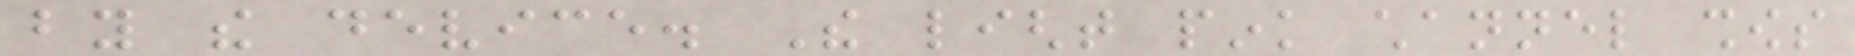by the device. The light pink channel shows
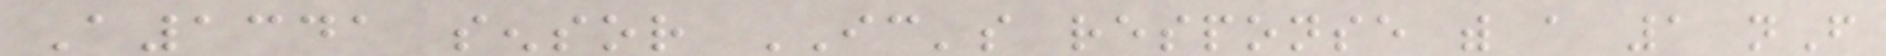A1341 sensor IC's response with a 1 nF
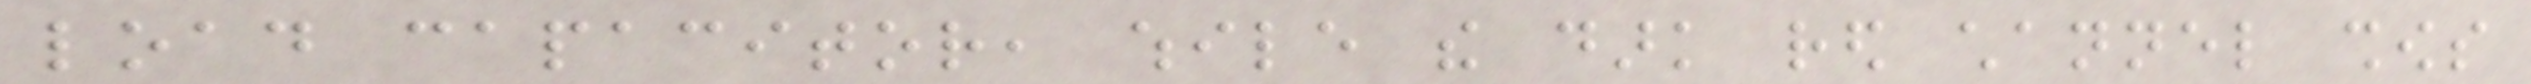load capacitor, while the dark red channel shows
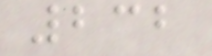232
